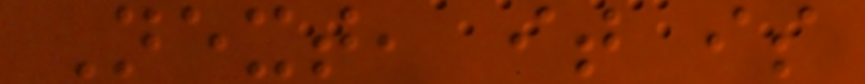Next, it is
